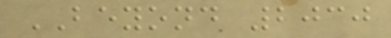BEYOND 2030
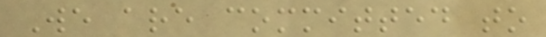We are committed to
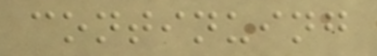continuing
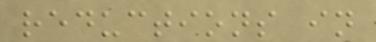reductions in
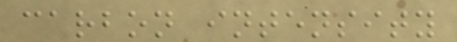carbon intensity
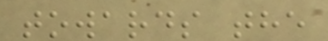towards the
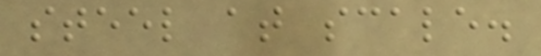steel at scale.
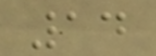14
